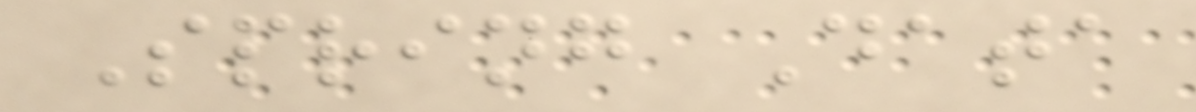Spring Data
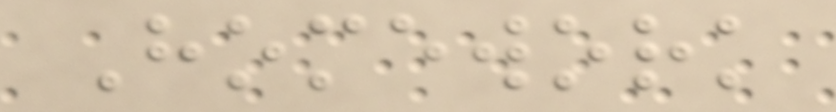Homework
